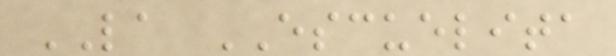LA ESCUELITA
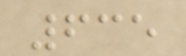635
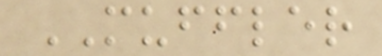MUFFLER
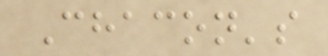Chacon's
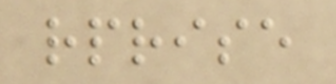rprise
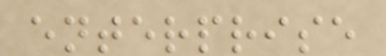enterprise
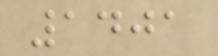1401
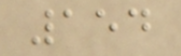154
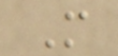M
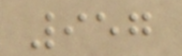957
